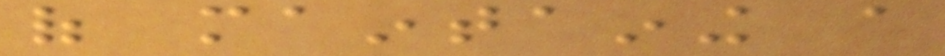of maintaining a
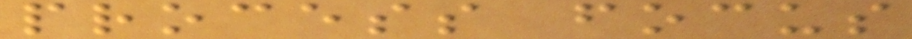process focus
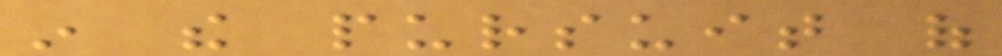in the pursuit of
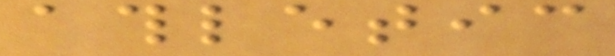athletic
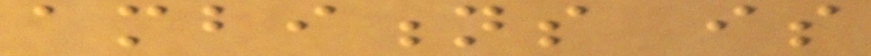ambitions is
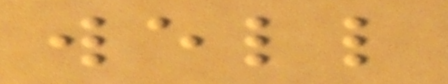well
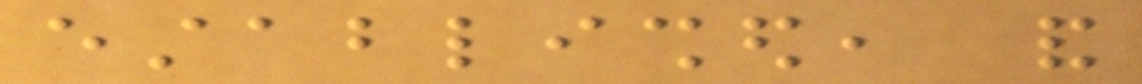established, and
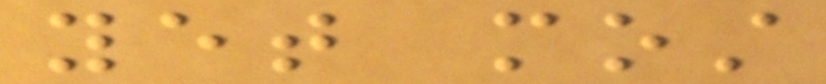yet most
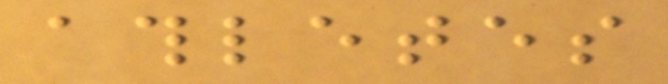athletes
